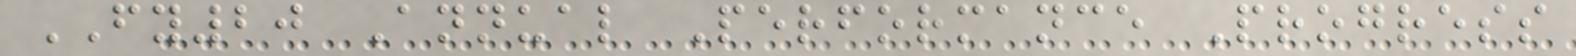FY20 Annual Performance Progress
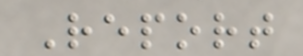Report
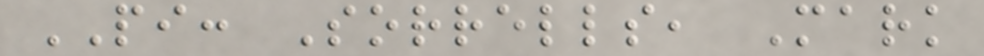PI: Sorrells, Mark
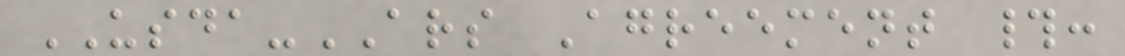USDA-ARS Agreement #:
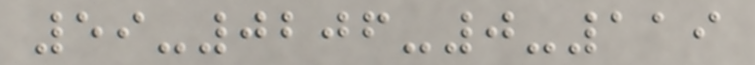59-0206-0-119
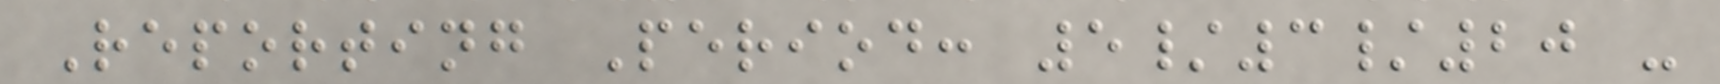Reporting Period: 5/3/20 -
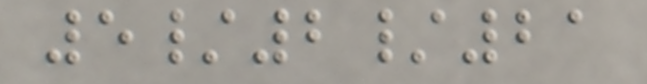5/2/21
